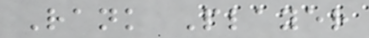Rank Player
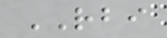RBI
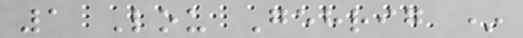1 Lou Gehrig *
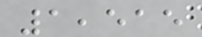1,515
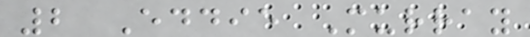2 Eddie Murray
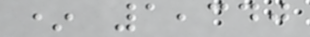* 1,340
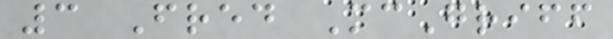3 Fred McGriff
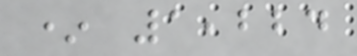* 1,224
